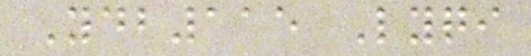Ydb115 Lyqi
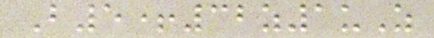B5+32z1uZ
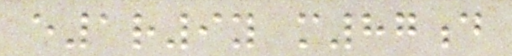e1r9y m87d
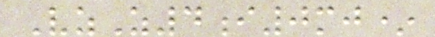VzZ4i0mj*
